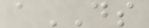aDS
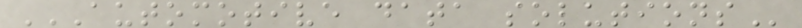AUTOMOTIVE DATA SOLUTIONS
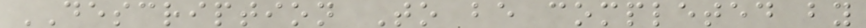DESCRIPTION To be completed by
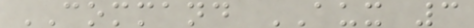COMMAND AUX 3
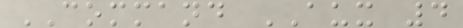COMMAND AUX 4
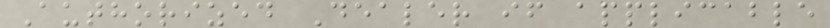Authorized Dealer if applicable
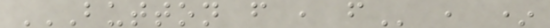BUTTON F , F , *
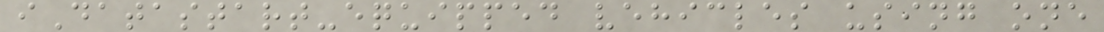iDatastart-equipped vehicles using one
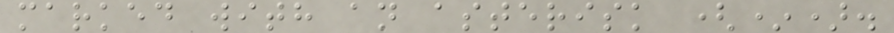marked with an asterisk (*).
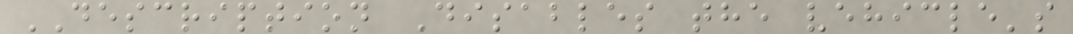DESCRIPTION Disables the vehicle's
